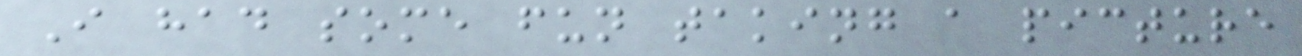I had some fun taking a picture
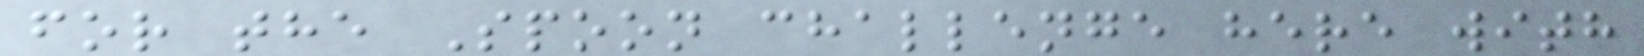for the Spoon challenge here with
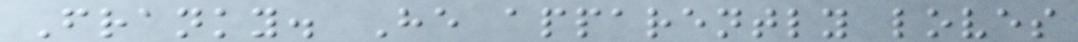Franky. He apparently loves
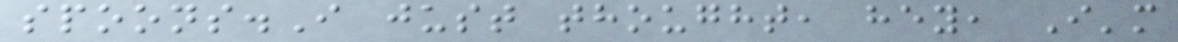spoons.I just thought, hey, I'm
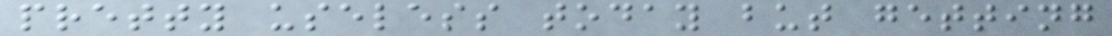pretty useless today but getting
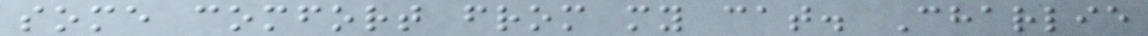some comfort from my cat. Charlie
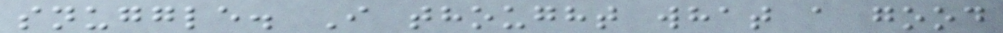snuggle. I thought what a good
